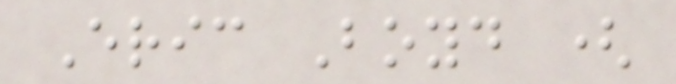Eric Boyd (
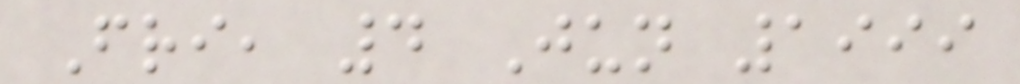Fri, 4 Jun 1999
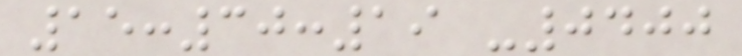15:30:19 -0400
